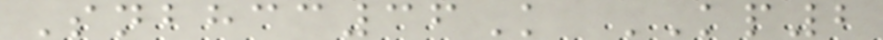Snbhcc36K KP2
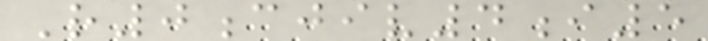R0cjiv4i5
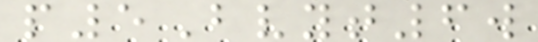p5Bvyt6w
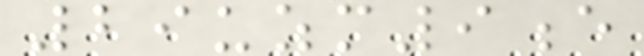29uzm9e
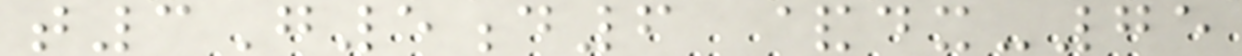t3G5d6 &dx-75
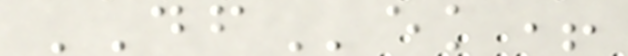DFek+
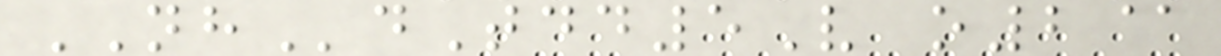NHdTdd5V o2@
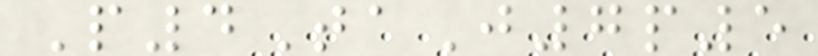P4TaJ7p5
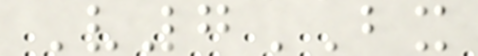V7BX
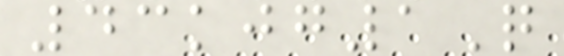43kjg1Q
